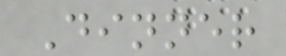Dinner
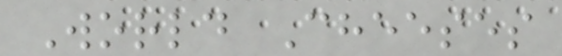World Cheeses
